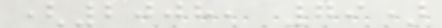(2008, 79)
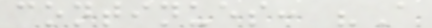continues: "A
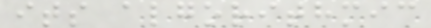its algorithmic
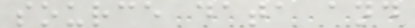source data and
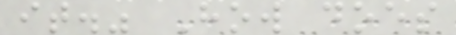it." How does
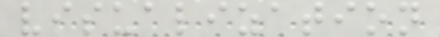visualization
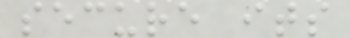secure its
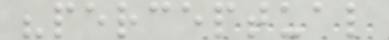"perceptual
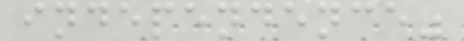independence"
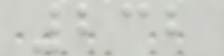232
